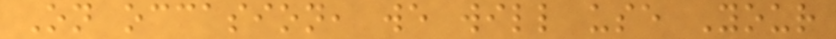On occasion, we will use Your
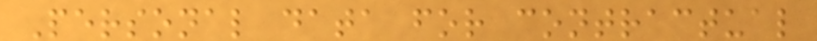Personal data for contractual
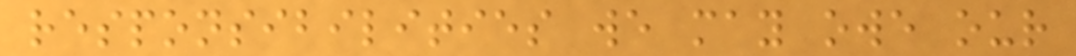responsibilities we may owe our
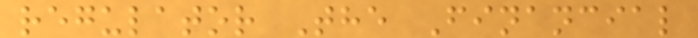regulator The Financial
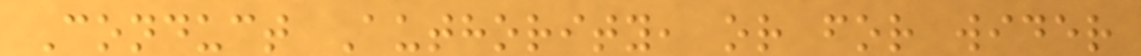Conduct Authority, or for wider
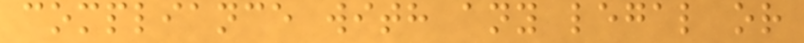compliance with any legal or
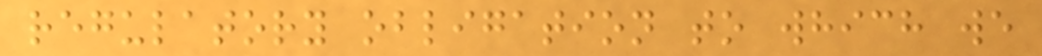regulatory obligation to which we
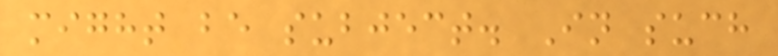might be subject. In such
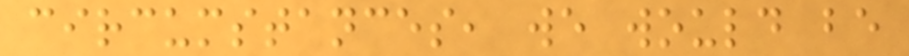circumstances, we would be
